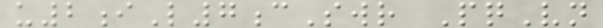u2iL7cSwr PqVn
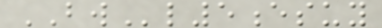BWl5esuy
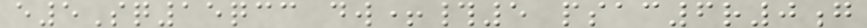e5Sq15qcc dw+#5 psac6r0g
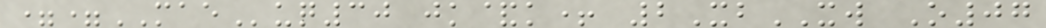==MAEuq30 jk&k+ 2XbXW O07
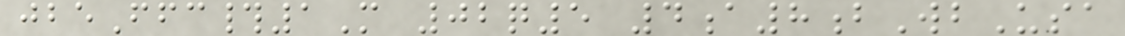jbeFfc#1M 02q5 4a8bWbUsa
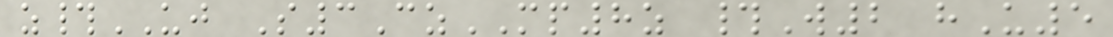z#UJ S3CzMP8z #W2 hU5
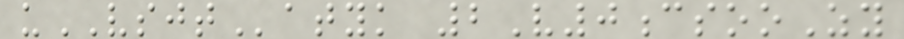uVSJTatyk 2V0csooZy
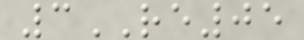3RE05
